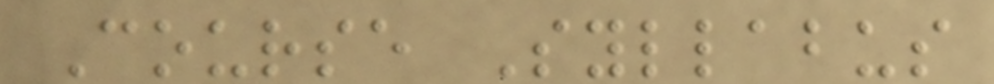Course Syllabus
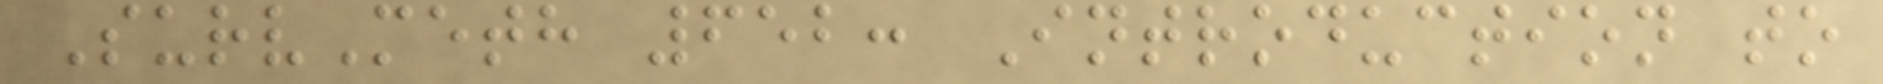SurvMeth 652: Introduction to
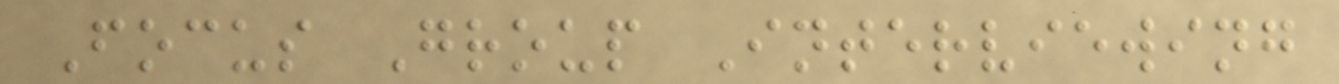Focus Group Interviewing
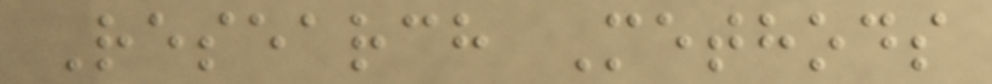Research Methods
